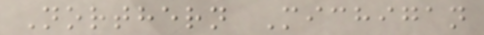Northern Michigan
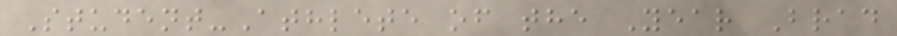Student-Athlete of the Year Brad
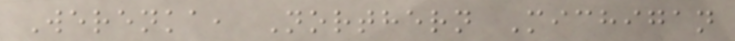Werenka, Northern Michigan
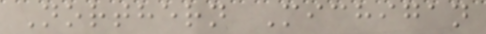Northern Michigan
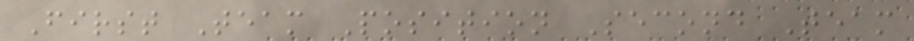First Team Position Second Team
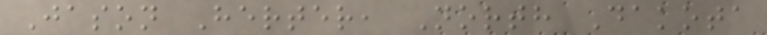Jason Herter, North Dakota
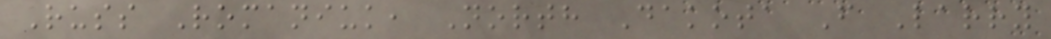Russ Romaniuk, North Dakota F Larry
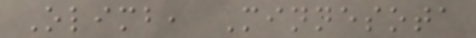Olimb, Minnesota
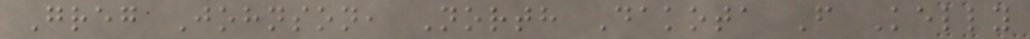Greg Johnson, North Dakota F Kelly
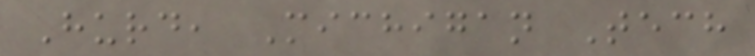Hurd, Michigan Tech
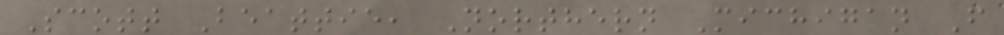Scott Beattie, Northern Michigan F
